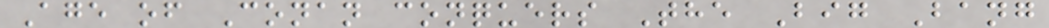Age of Conan conquers The Big Bang
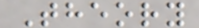Theory
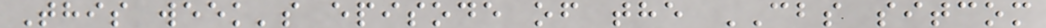This week's episode of the CBS sitcom
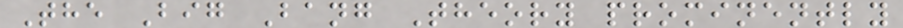The Big Bang Theory prominently
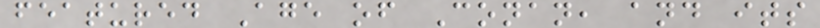featured Age of Conan, and its
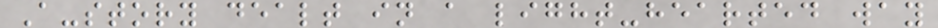A-story dealt in a light-hearted way
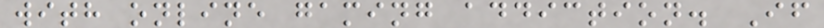with online gaming addiction. If
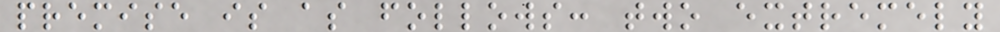premise is as follows: two extremely
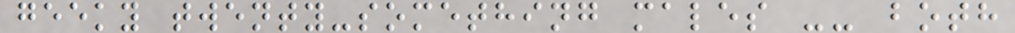geeky twenty-something males -- both
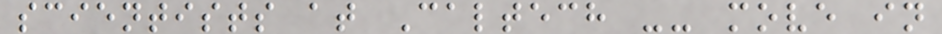scientists at Caltech -- move in
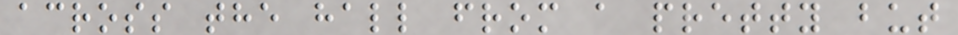across the hall from a pretty but
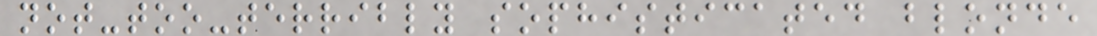not-too-terribly sophisticated blonde
